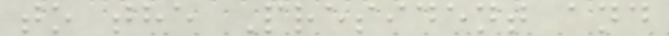to the President and
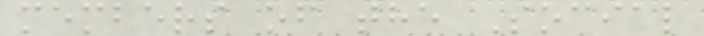members of the Social
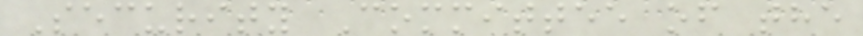Security Committee of the
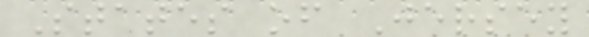States of Jersey
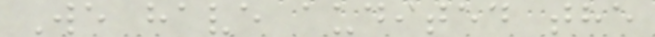We have audited the
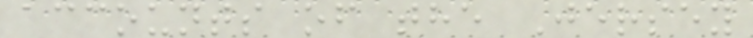accounts of the Jersey
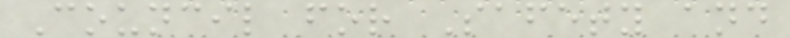Council for Safety and
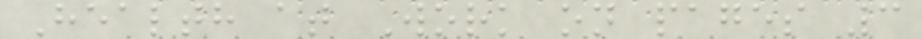Health at Work on pages 3
